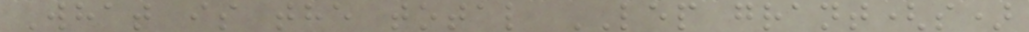What is the total LEP grant(s)
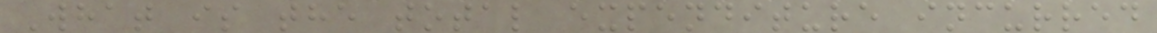What is the total expenditure incurred
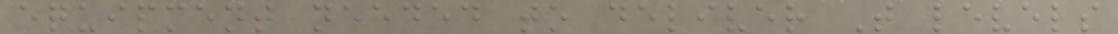equipment needed to deliver T levels
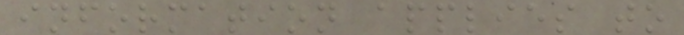information applies to
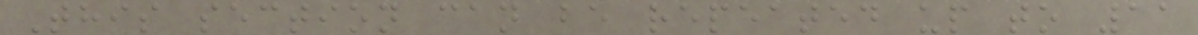This section can be repeated up to 11
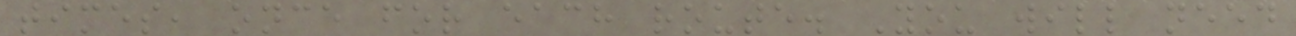times, once for each route. You will need
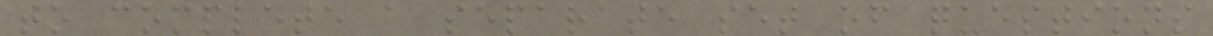to complete a separate set of questions
